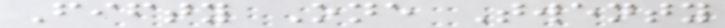Fifty One Twenty
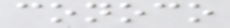conoco
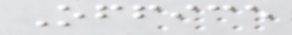Office
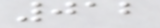012
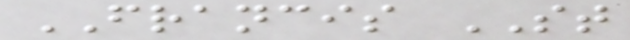FRANCIS ST
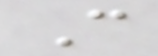C
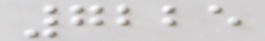7225
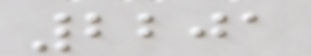2201
